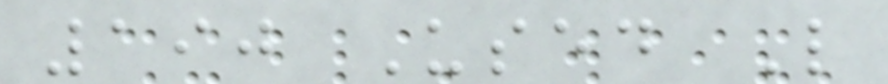190 Used L
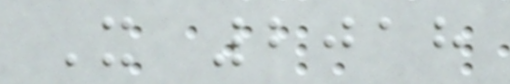X 2018
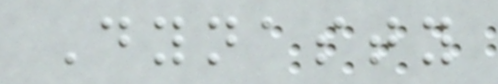Dynasty
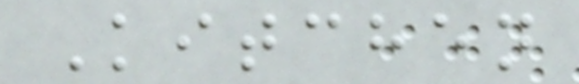Kitchen
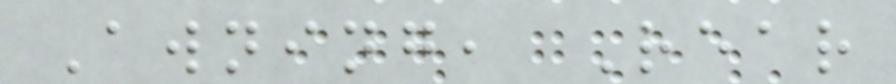Awning, Rear
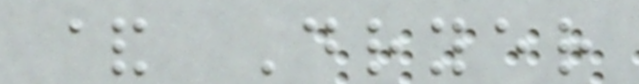& Dryer
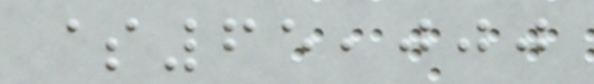$65,000
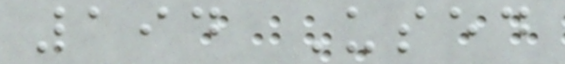194 Used
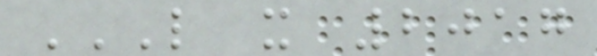L X 2017
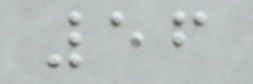56
